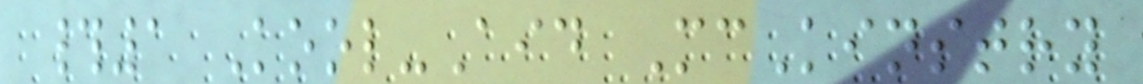#1 Kool-Aid McKinstry
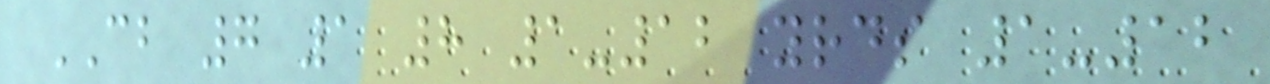CB 7 1 8 1-12 yrds 1-12
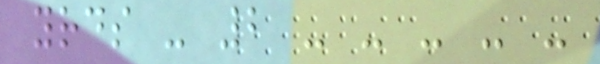yrds - 2 - - - - -
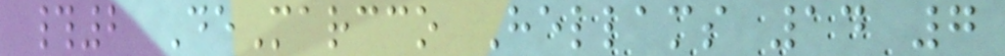#2 DeMarcco Hellams 14 7
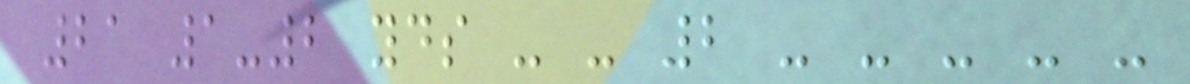21 1-2 yds - - 2 - - - - -
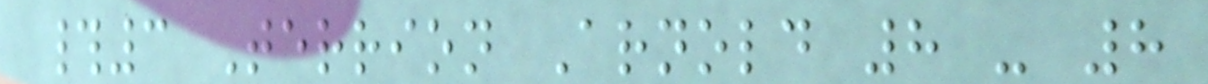#3 Terrion Arnold 8 - 8
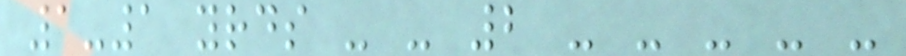1-1 yrds - - 2 - - - - -
